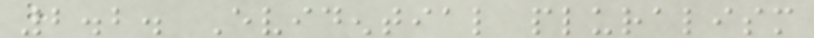2.2. Evidential pluralism
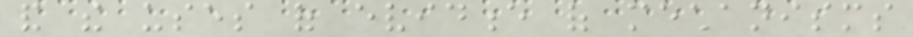and the uses of evidence of mechanisms
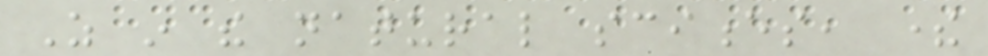As in the natural sciences, there
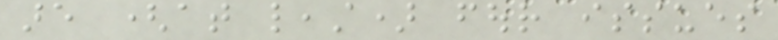are (at least) four issues
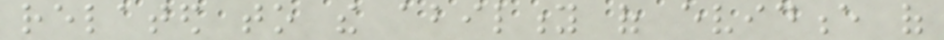related to the ability of evidence of
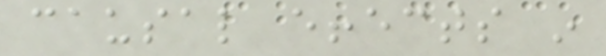causal effects in
